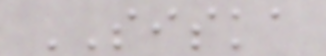SISKA
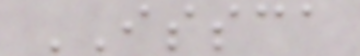ISSCA
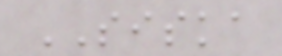SISKA
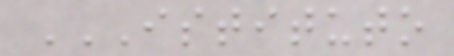ISTITUTO
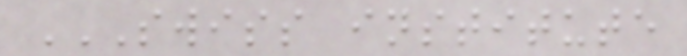SWISS INSTITUTE
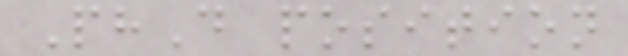PhD position
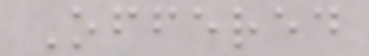Offered
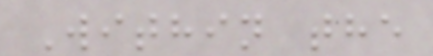Within the
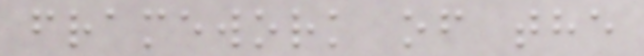framework of the
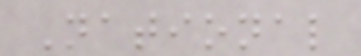National
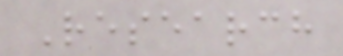Research
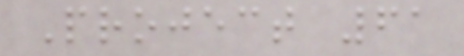Project 61
